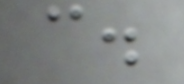c.
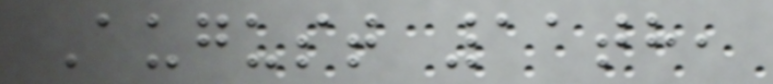August 11th,
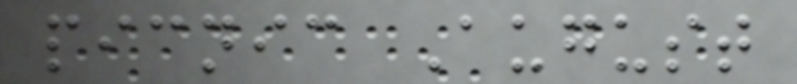picnic August
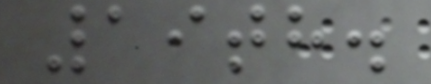19th.
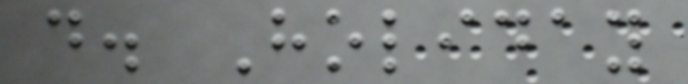d. Holiday
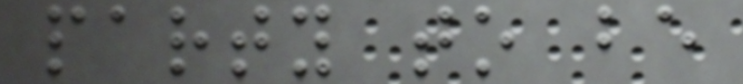party to be
